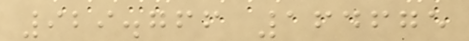929.766 164675
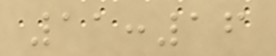11:16
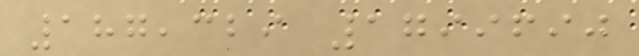187,329 1799690
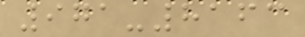971-8163
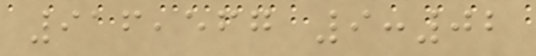916,567 9:02
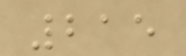215
